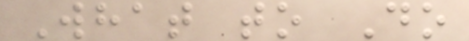What to Do
